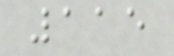115
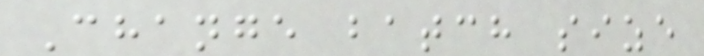Change batch size
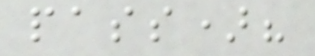pass)?
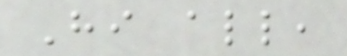Hi all,
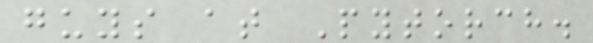guys at Pytorch.
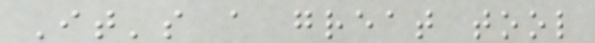It's a great tool
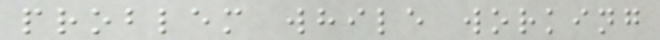problem while working
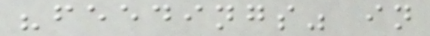"feedings" in
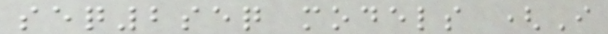seq2seq models (I
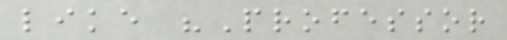like "Professor
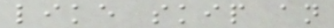like skip an
